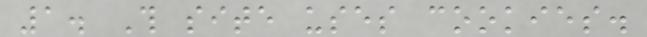1. This site uses cookies.
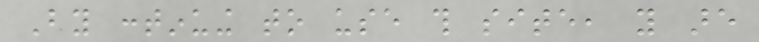By continuing to use this site, you are
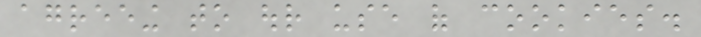agreeing to our use of cookies.
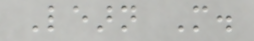Learn More.
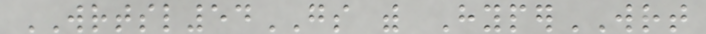WRTSL54GS with HyperWRT
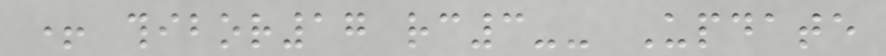+ thibor17 rc3-- Update
